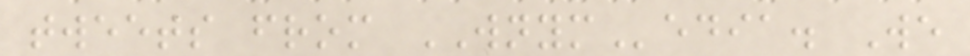tweets from WNYMedia. We
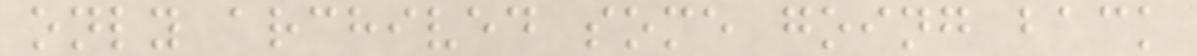only archived some going back
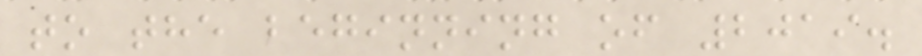to the beginning of 2019.
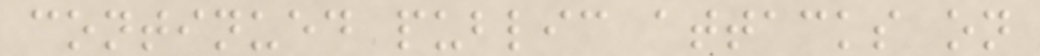continued public attacks on
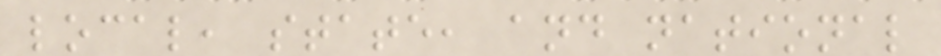local, state, and national
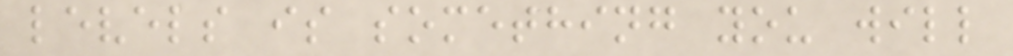levels is something you will
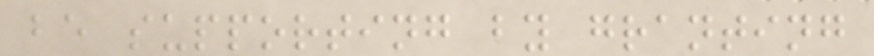be supporting by granting
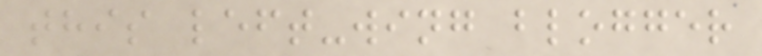this left-wing blogger
